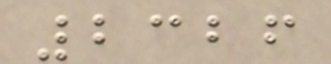2326
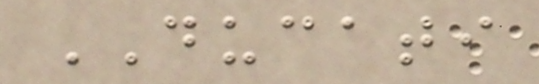DUCATI
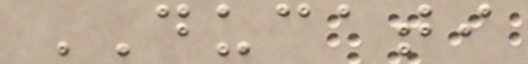DUCATI
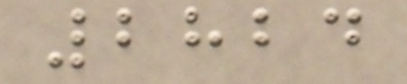2824
